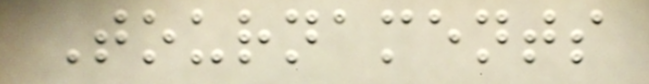Tournaments
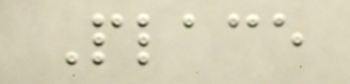Place
